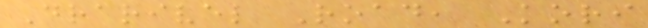Drarivel Road, Kori
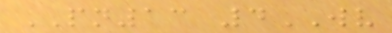PN13 4WV
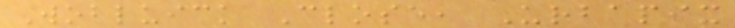Wobluick Close, Urbapix
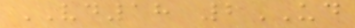VD18 2UD
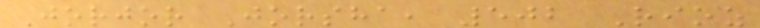Jorjor Jorsha, 502 Rioz
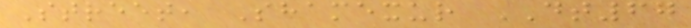Street, Shamexur DT67
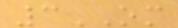3OM
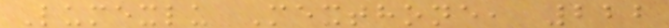Lumexlu Mexthone, 222
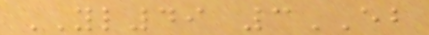YL49 3EB
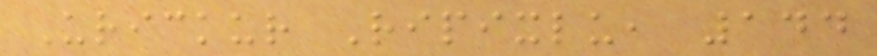Urickur Ripixlu, 144
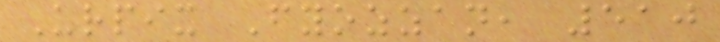Urpix Fyozzan, 510
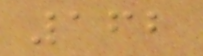162
